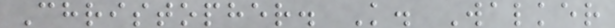Christopher. K. Walker
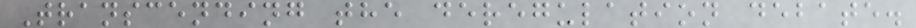Transcending the deregulation debate.
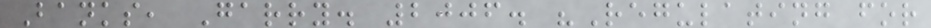Banks, Garry. 2006. "Regulating for
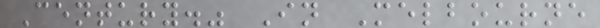Century." In Melbourne
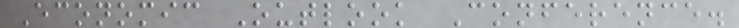Economic Outlook Conference.
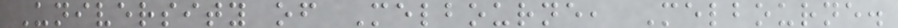University of Melbourne, Melbourne.
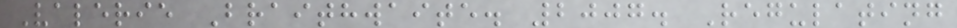Valerie Braithwaite. 2007. Regulating
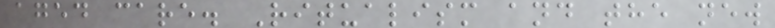aged care. Ritualism and the new
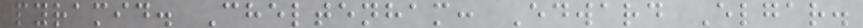pyramid. Cheltenham: Edward Elgar.
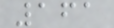161
